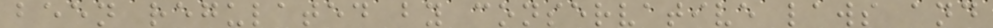been regulated by conservative laws and
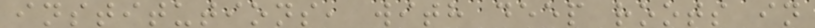institutions, with deep roots in
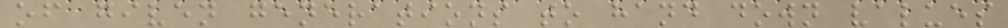of given generations to hand down values
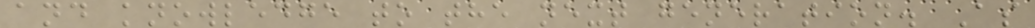and knowledge to the next generation. As
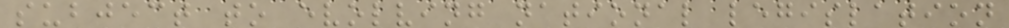subject to evolving national legislation
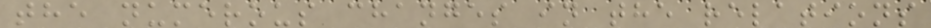the numerous changes in the relations
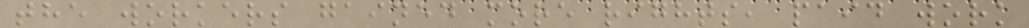the workers gained more rights, paid work
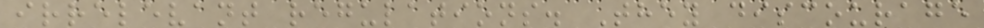irrelevant regulations. They discourage
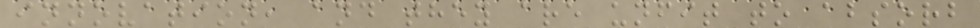innovation, and they are unfit to absorb
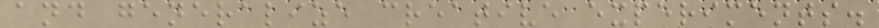and generalize creative experiments.
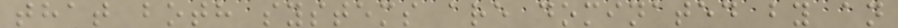that both systems are dominated by an
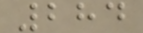284
